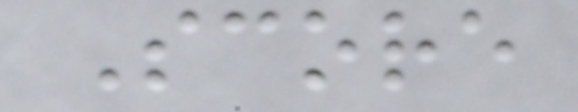Score
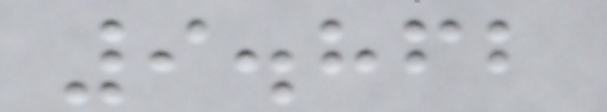9.862
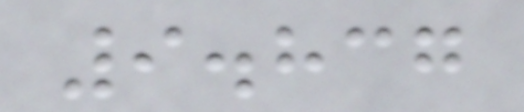9.837
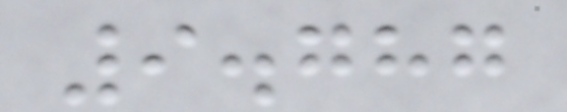9.787
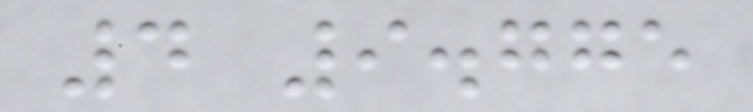4 9.775
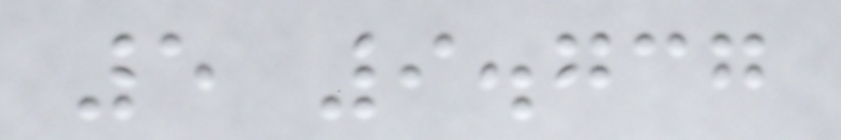5 9.737
